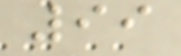99
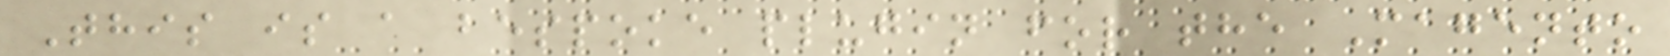This is a bespoke plugin for the Magento
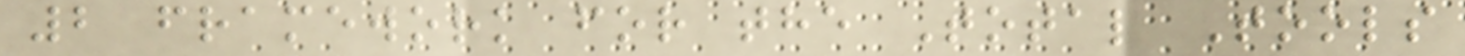2 framework for the Total Tools
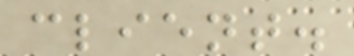client.
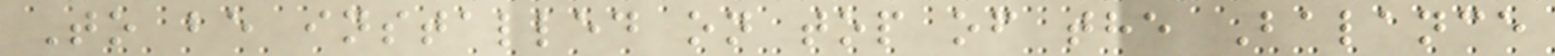To be installed on top of the Balance
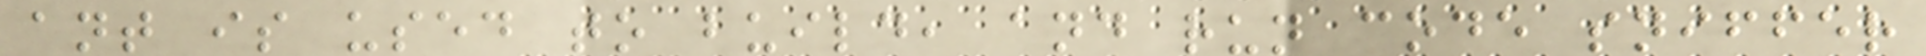ant is used to build, and run code sniffer
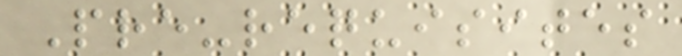Pre-requisites
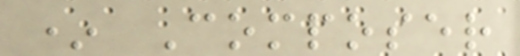* Composer
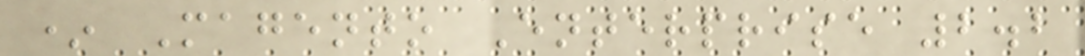* Magento Enterprise 2.2
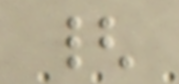{
